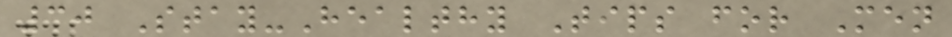30 Stay-Healthy Tips for Men
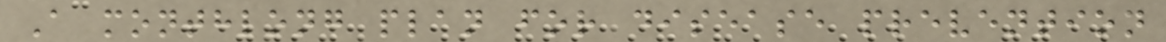A monthlong plan for disease prevention
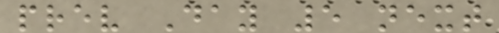prev Day 5 next
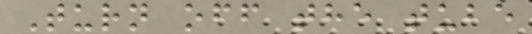Turn off the tube
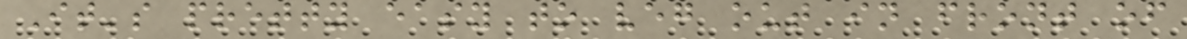It's pretty easy to veg out in front of
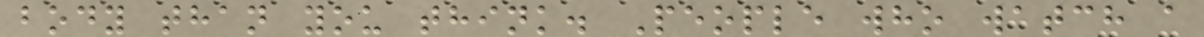body than you think. People who watch a
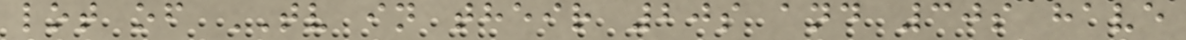lot of TV in their 20s and 30s have
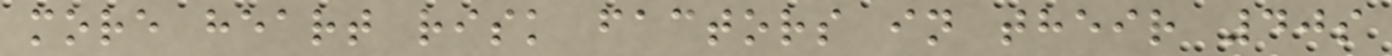more heart risk factors in their 40s
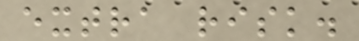extra risk.
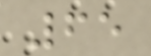65
